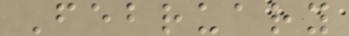February
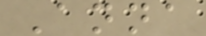Anna
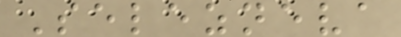Selezneva
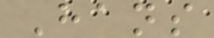Hans
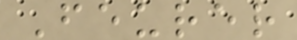Feurer
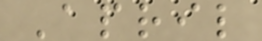April
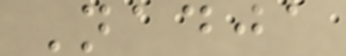Nadja
